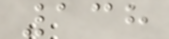138
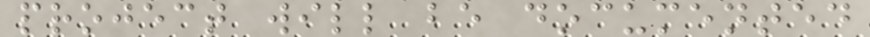project will be documented
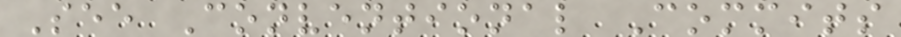See Conventional Commits
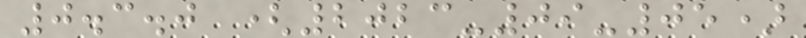0.3.0 (2023-09-05)
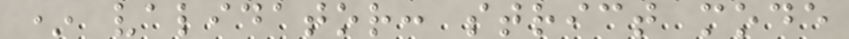* validator: strict mode
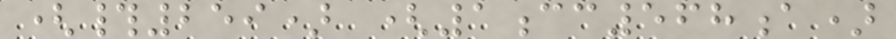(#259) (1cc568a)
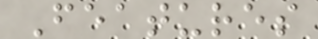Features
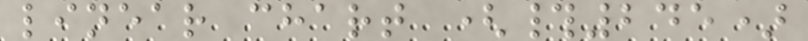linear chart (#245)
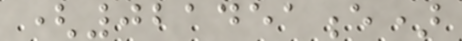(021451e)
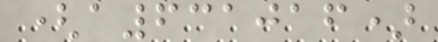(a631016)
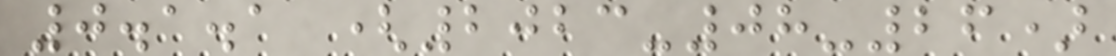0.1.1 (2023-08-26)
